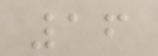16
